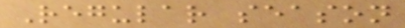Regular season
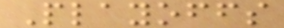Playoffs
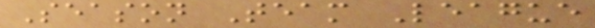Season Team League
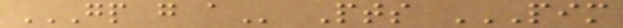GP G A Pts PIM
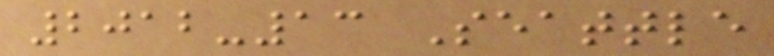2012-13 Seattle
